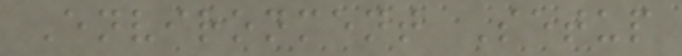Environment Setup
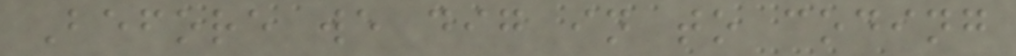Before we dig in to coding
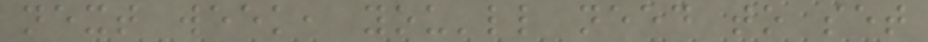next week, you'll need to set
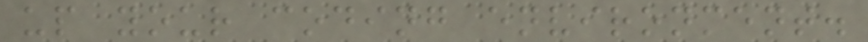up your coding environment.
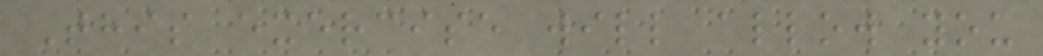This exercise will allow you
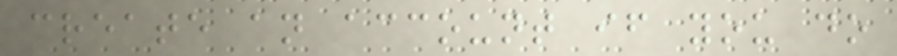create an account if you do
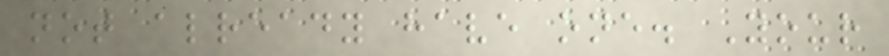not already have one. Your
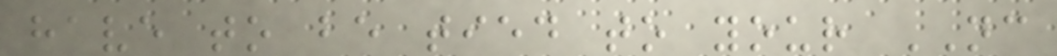have to be tied to your NC
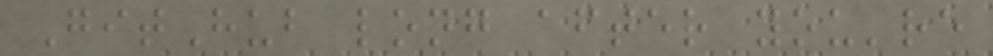GitHub long after you're
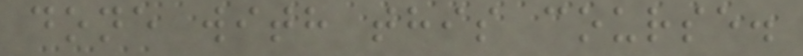done with this course.
